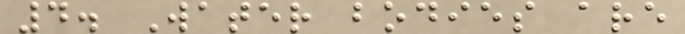4. Water bodies are
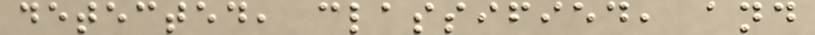detected, classified, and
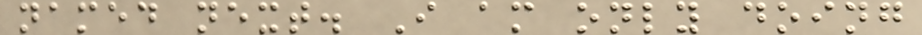named next. I am only doing
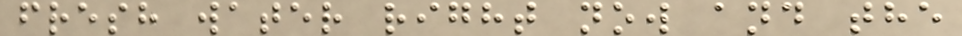fresh water right now and the
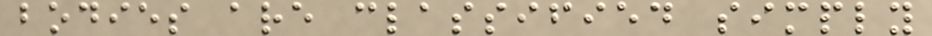bodies are classified simply
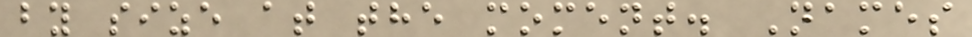by size at the moment. Names
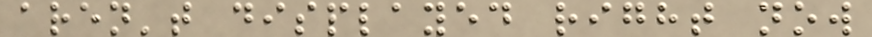aren't displayed right now
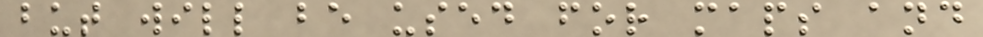but will be used for maps and
